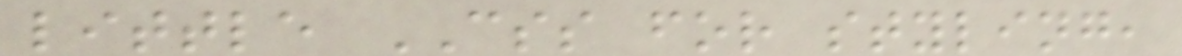little CSS for styling,
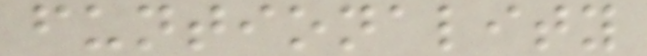funtionality
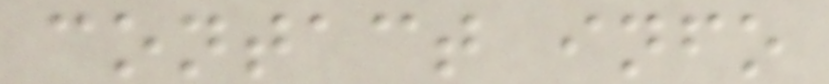contact info
